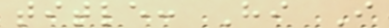title: Hi I
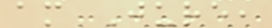am Jure,
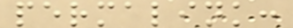permalink:
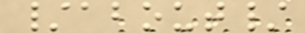/about/
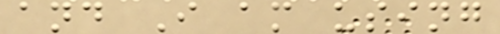and I am using
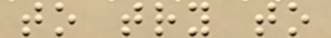to try to
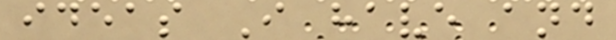ideas I have and
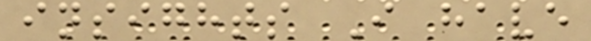insights I have
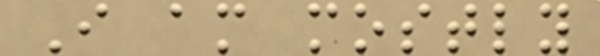I am mostly
